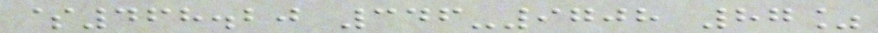$468.20 346-9708 87%
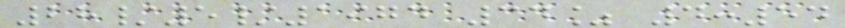28/5/1974 34% 4:54
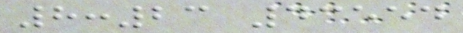8:23 43554
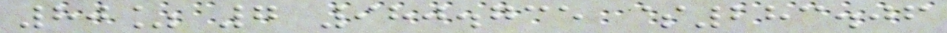80% 7 980.735 $283.06
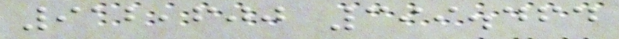912,600 399.464
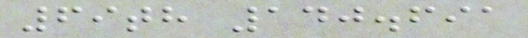69th 140.691
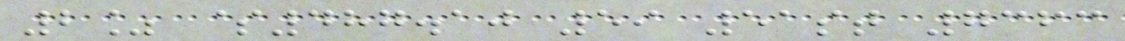2% $487.10 59 51st 7363
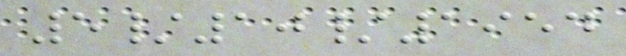5/10/1954
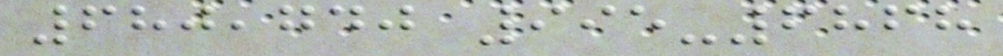680,740 995-6868
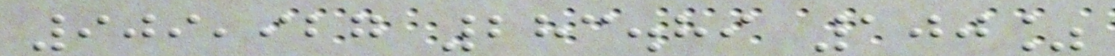909,927 283.89 100%
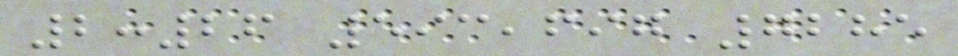2:26 593,697 7285
